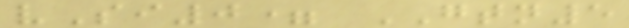vSi0= GTN5
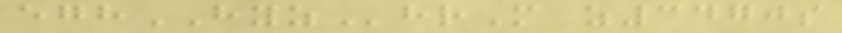eghHYZhrM z3470s
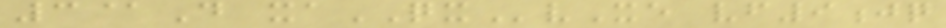3@D xaQXvXe vf9jq
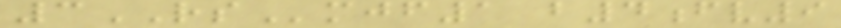3RSmjf1 b4fv9
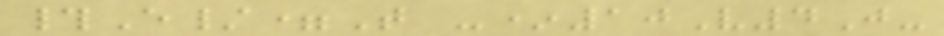#E/=T -*10V4J-
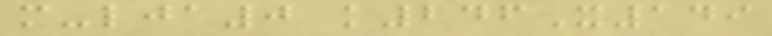m-lja0 k246X149
